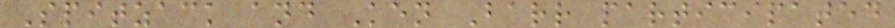Spitzack and Ken Barr participated
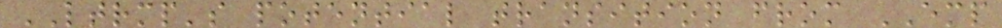LTRMP's potential transition from EMP
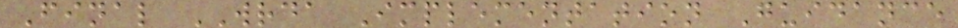Final WRDA Implementation Guidance
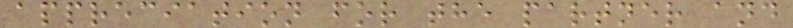appreciation for the partner and
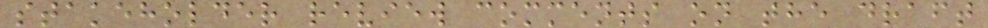stakeholder review comments on the draft
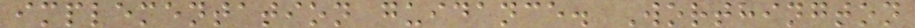implementation guidance. Worthington
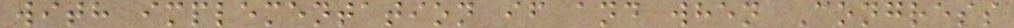with implementation if and when Congress
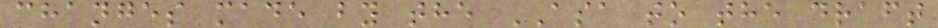changes made by the ASA to the draft
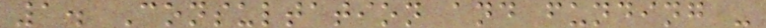1. Consultation and funding -
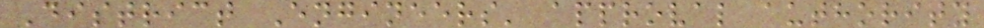District Engineers' approval authority
